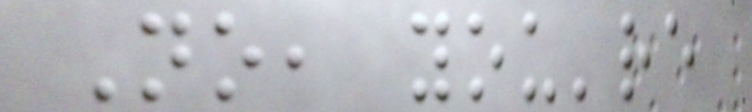No, you're
